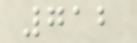712
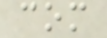com
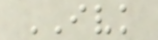IVK
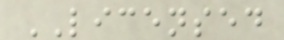LICENSED
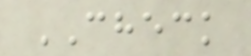CHECK
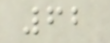62
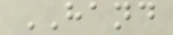HAND
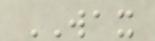WAX
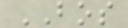BOS
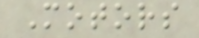Motors
